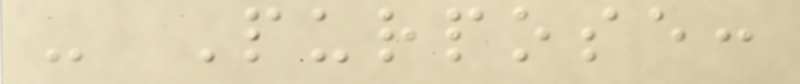- Purpose:
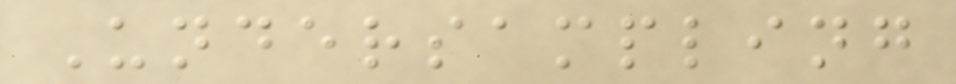Undersampling
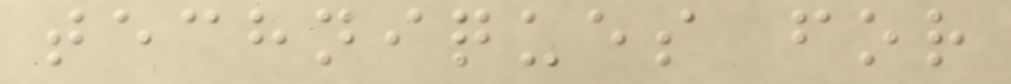techniques for
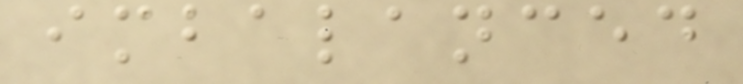imbalanced
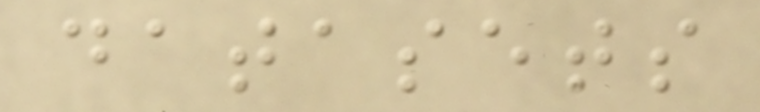datasets
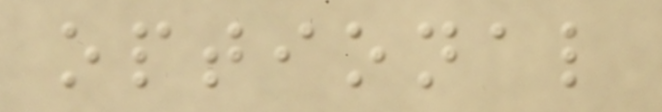optional
